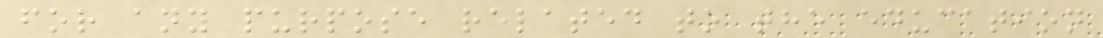for any purpose related to the education
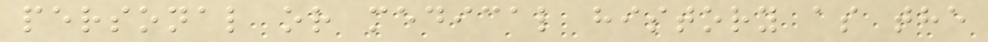personal or medical history as the
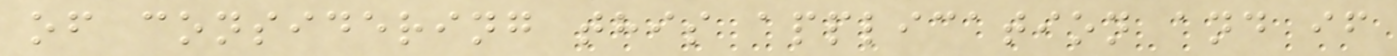of considering this application and if
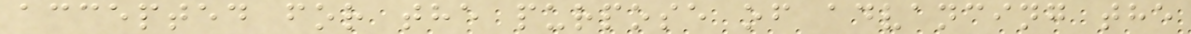accepted for the purpose of advancing the
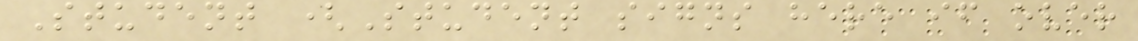Student (Student signs here if over
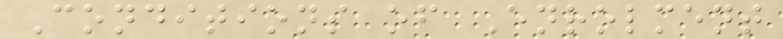Conditions of Enrolment
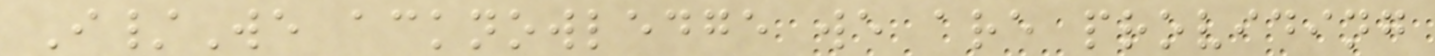I/We acknowledge we are providing
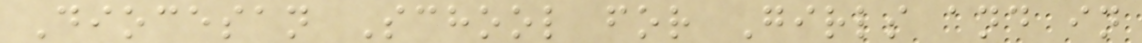Diocesan School for Girls and in
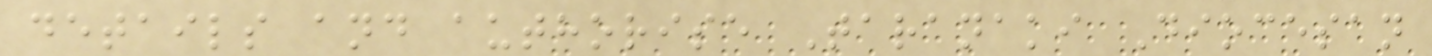details and authorise Taranaki Diocesan
